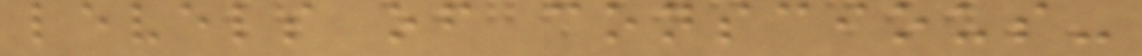levels of conscious-
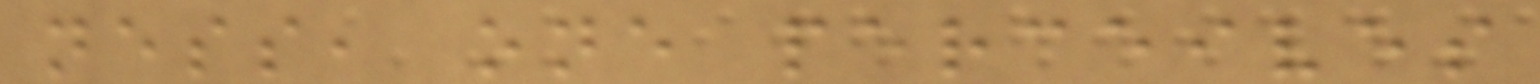ness, one perceives
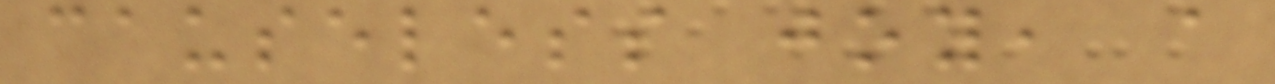causeless joy, a
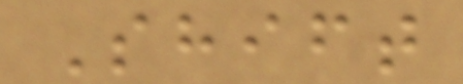Shift
